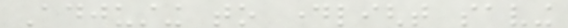Adjusting to daylight saving
